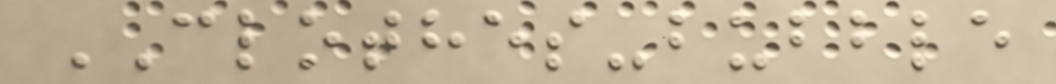CLOTHES-bubble
